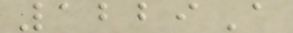1229A
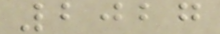2027
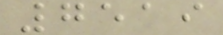7519
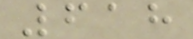618
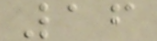16
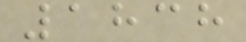1838
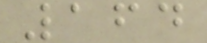164
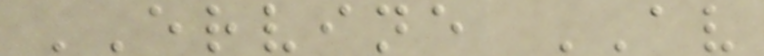ERVINE AV
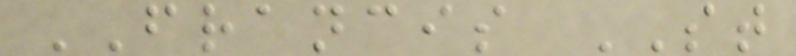FRANCIS ST
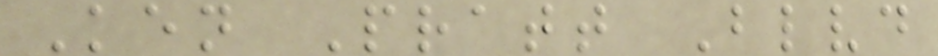Ken Pratt Blvd
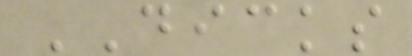DICKS
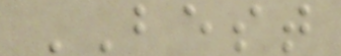BEST
